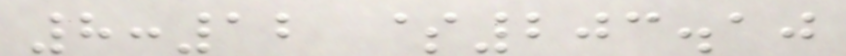8:12 $203.10
